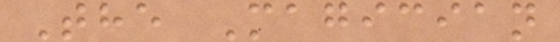The Magician
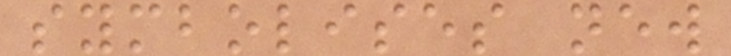symbolises new
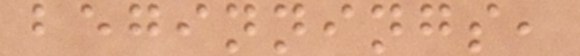beginnings,
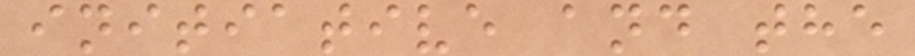initiative and the
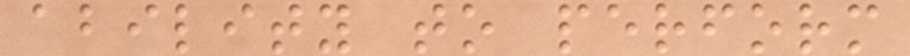ability to perform
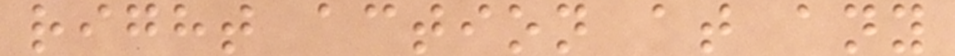right action at any
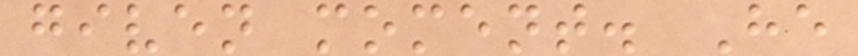given moment. He
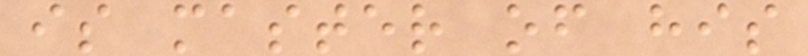is master of his
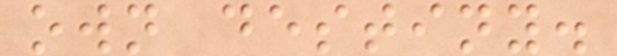own destiny.
